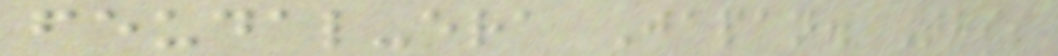feudal-era Japan. This
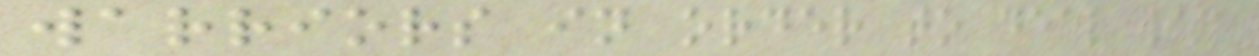warriors in order to deal with
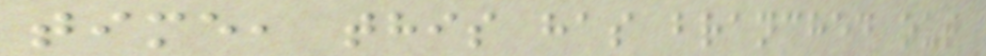time, this has branched out
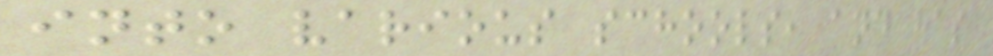into various schools, and has
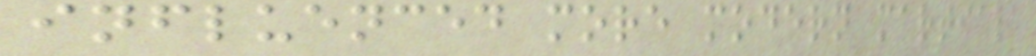influenced more modern martial
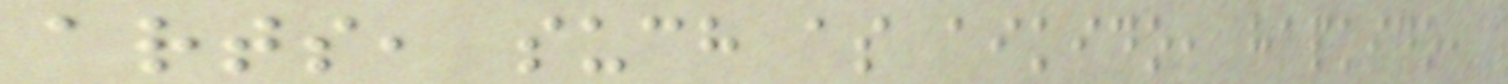arts, such as aikido, hapkido,
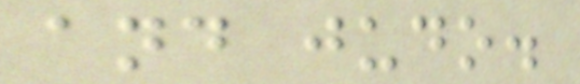and judo.
